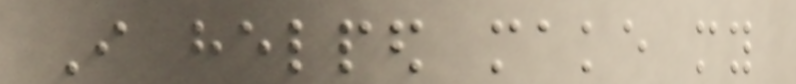I helped make my
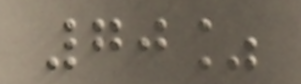70%
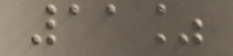11%
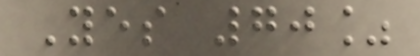Yes 70%
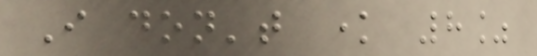I don't know 8%
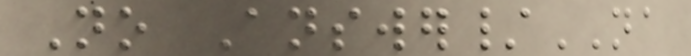No Answer/NA
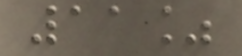11%
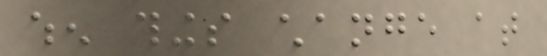when things change at
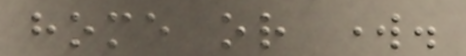home or work.
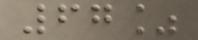67%
